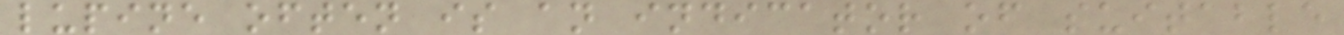lupine often is an indicator of suitable
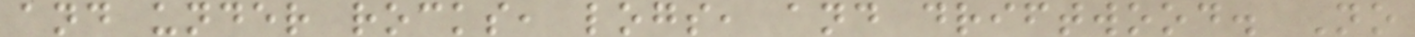and under rocks, logs, and driftwood. No
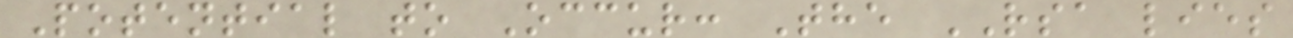Potential to Occur: The RSA lies
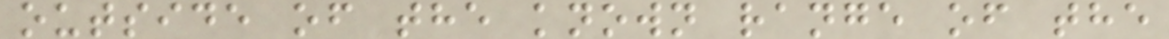outside of the known range of the
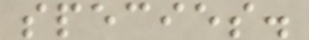species.
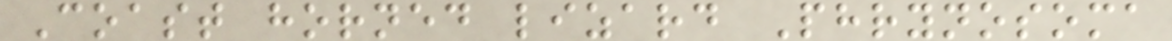Coast horned lizard Phrynosoma
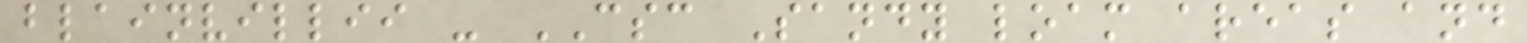blainvillii - CSC Sandy loam areas and
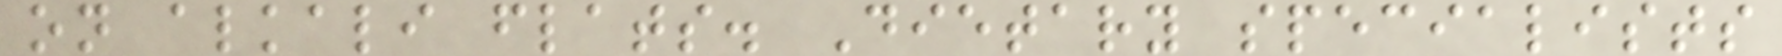on alkali flats. Dietary specialists
